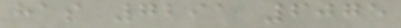has 7291 6075
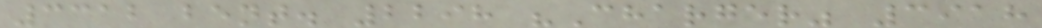3312 bent. 2298 "Charger" 3918
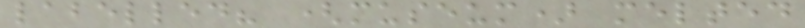labelled? (museum) melted
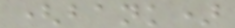(bank)
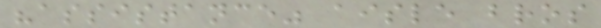"assistance" aisle bros
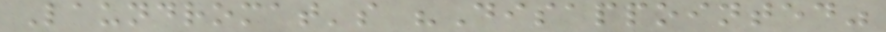Laundromat's "Disappointed"
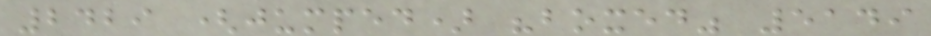2429 (jumped) "boxed" 5149
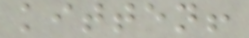kitten!
